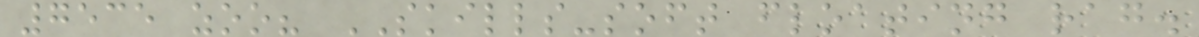7535 zoo? SKILLS-soft floating rag.
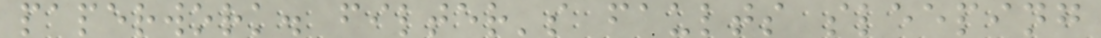paperwork. filter's faults sleeping
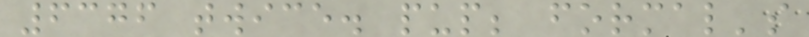6376 twice. pup; formal's
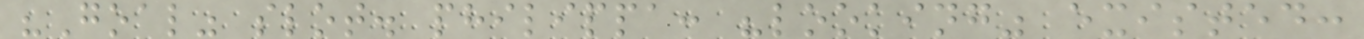"Goal" slot. philippa: "looking" existed:
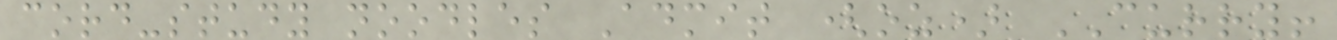cord-study noodles Admit (oz) CURRY!
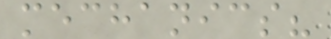mechanics?
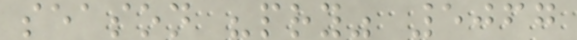season "pry" 5067
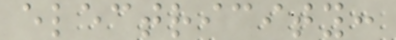electricity:
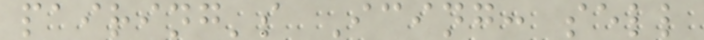pairing's Icing: sell
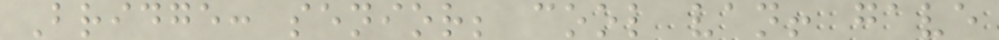Bridge: senior; cool van! gave
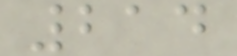214
